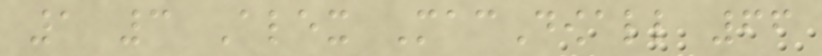1 3 Alex MacDowall 66
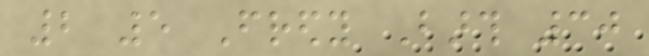2 5 Fredy Barth 30
